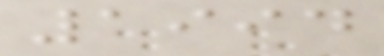1994
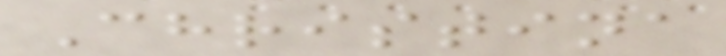Christina
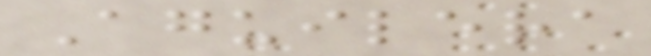Aguilera
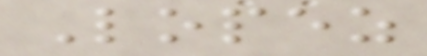Lopez
